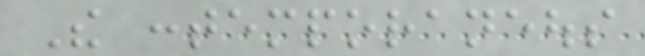The contemporaneous
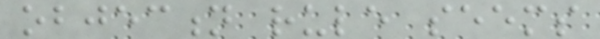objection rule seems
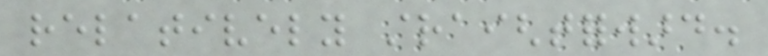relatively straightforward.
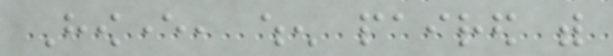However, when paired with
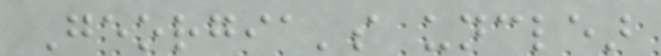Georgia's unclear
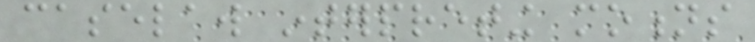caselaw interpreting motions
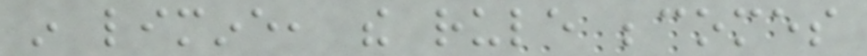in limine, the rule becomes
